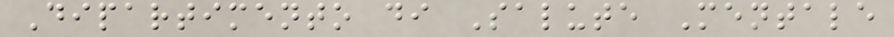Dipartimento di Salute Mentale
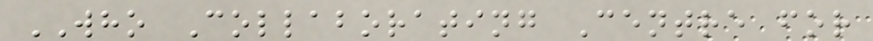WHO Collaborating Centre for
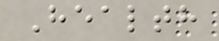Health
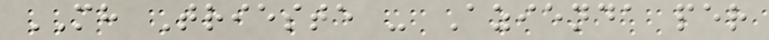MH Trieste - Azienda per
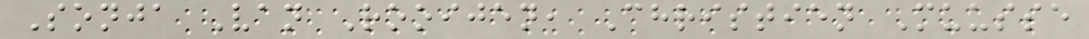Sonja Van Rooijen, Christien Muusse
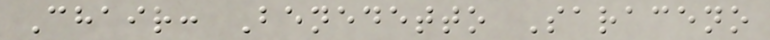Chair: Benedetto Saraceno
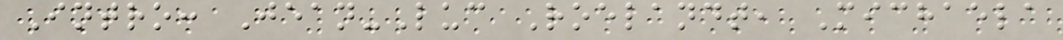Intro: Jean-Luc Roelandt, Michaela
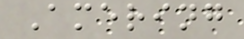Amering
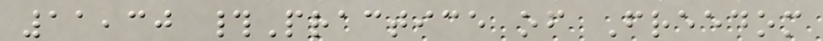11,30 #Practice of Freedom
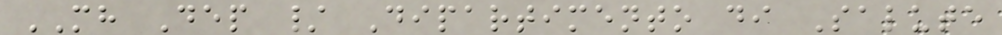MH Dep / Dipartimento di Salute
